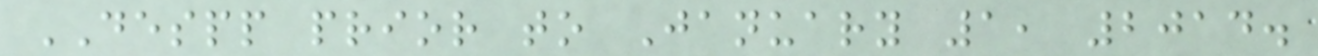DESPP prior to January 1, 2014.
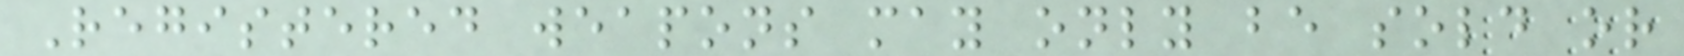Registered weapons may only be sold or
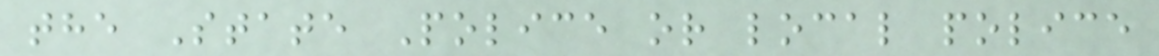the State Police or local police
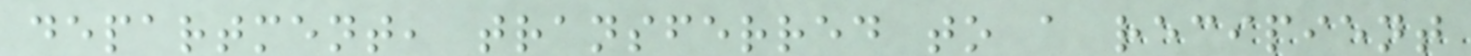department, transferred to a recipient
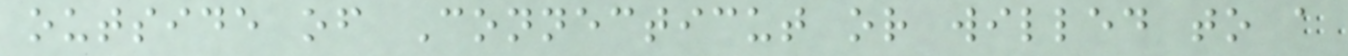outside of Connecticut or willed to a
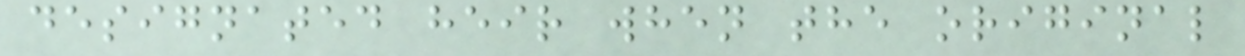designated heir when the original
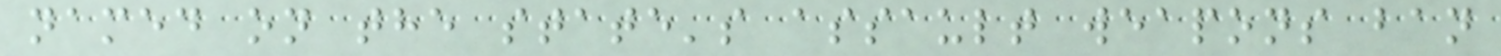named on the state's assault weapons ban
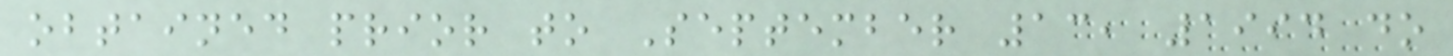obtained prior to September 13, 1994 do
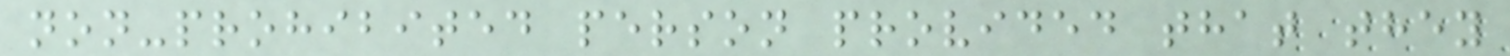non-prohibited person provided that they
